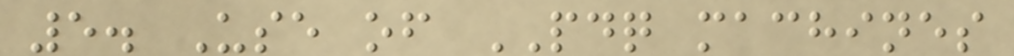5. Use of PDQ machines
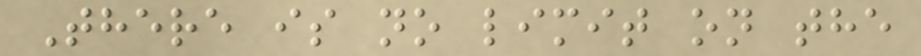There is no limit on the
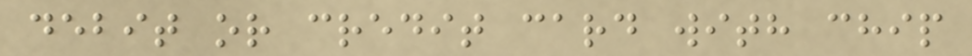debit or credit card with chip
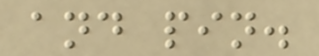and pin.
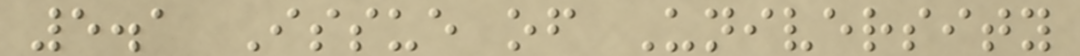5.1 Issue of University
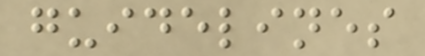guidelines
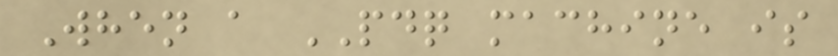When a PDQ machine is
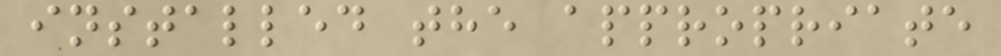installed the appropriate
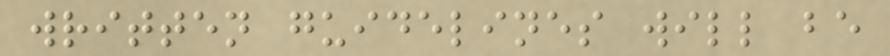written guidelines will be
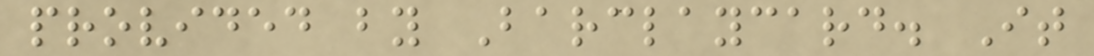provided by Barclaycard. It
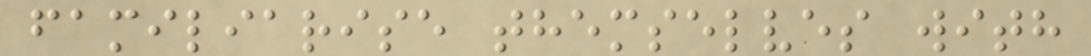familiarise themselves with
